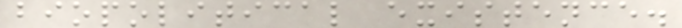biopolitical existence.
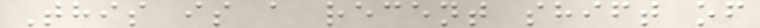This is a recent shift of
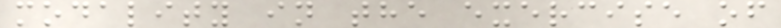modality in the exercise of
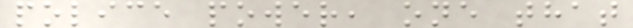police power, one that
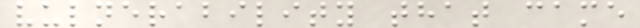vulnerability that came
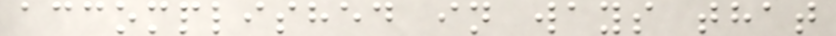accomplished in ways that
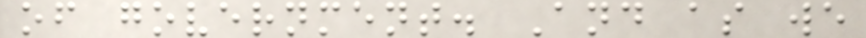of government. And as we
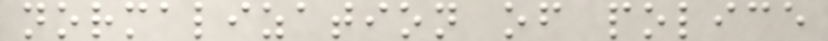normalization of police
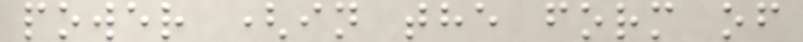power (in the form of
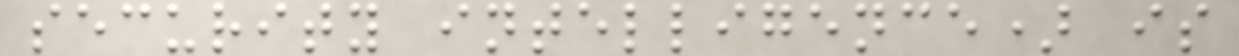security intelligence) is
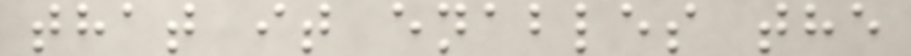that it enables the
